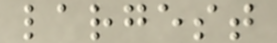largest
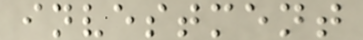investment
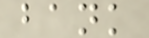bank
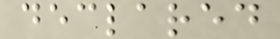declared
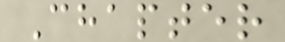Chapter
